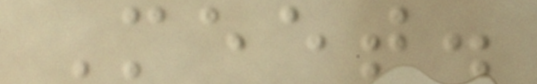Meet.
